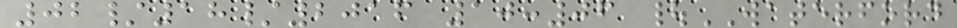02/18/2016 10:06 |WATERFORD
